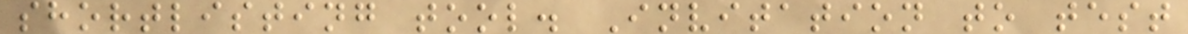shortlisting tool. Invitation to test
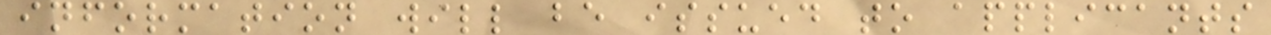information will be issued to applicants
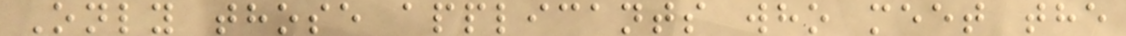Only those applicants who meet the
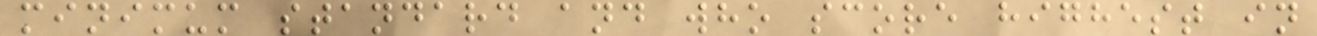minimum standard and who score highest in
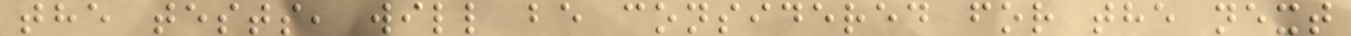the tests, will be considered for the next
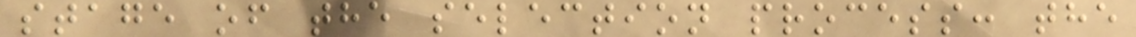stage of the selection process: the
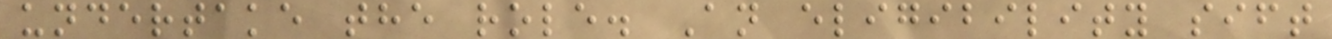undertake the role. An eligibility sift
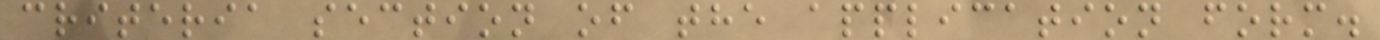criteria section of the application form.
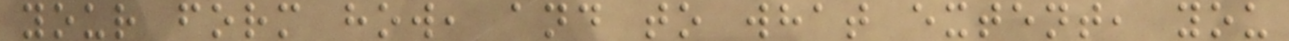your form how, and to what extent, you
